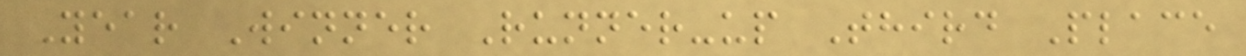Year Winner Runner-up Third Place
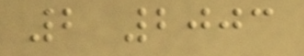2 2003
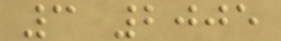3 2005
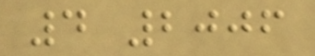4 2006
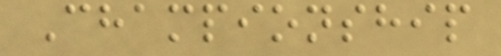Championship
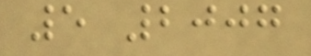5 2007
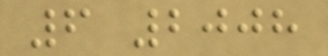6 2008
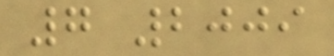7 2009
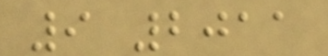9 2011
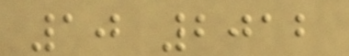10 2012
